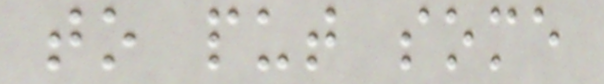to put some
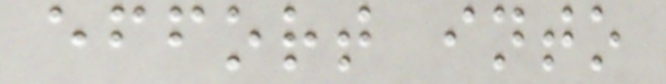effort into
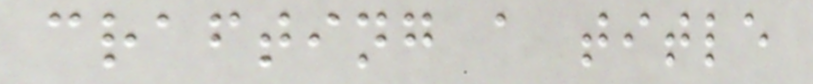crafting a title
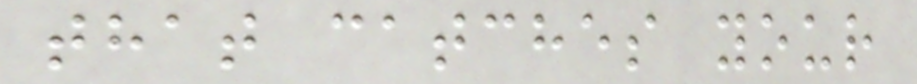that catches your
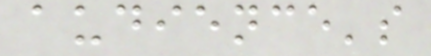audience's
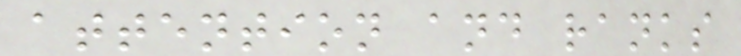attention and ranks
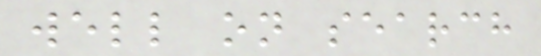well on search
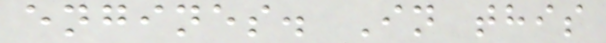engines. In this
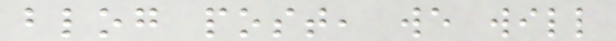blog post, we will
